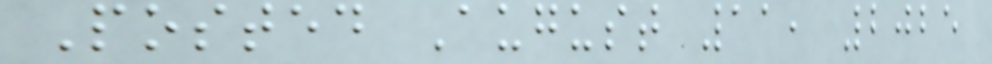Posted August 11, 2025
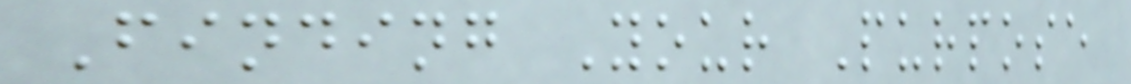Finding Your Purpose
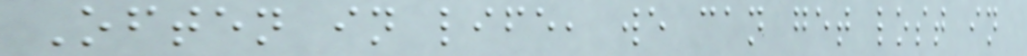Often in life, we can get lost in
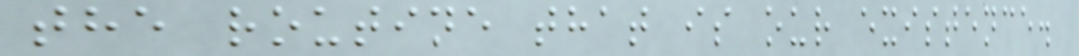the routine that is our existence.
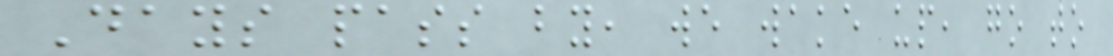Days pass by, we wake up, go to
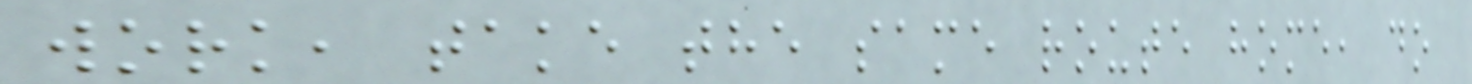work, take the same route home, do
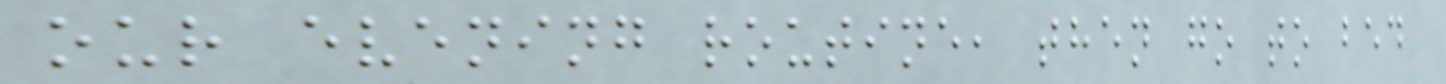our evening routine, then go to bed
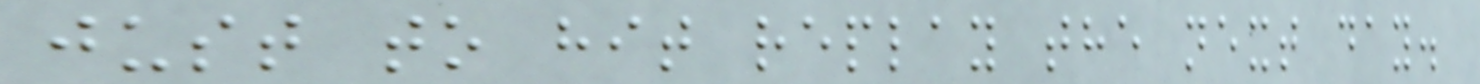just to hit replay the next day.
